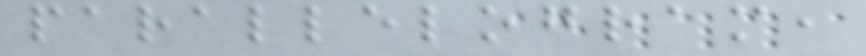parallelogram,
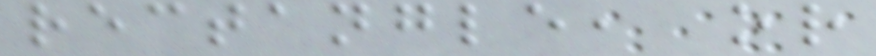rectangle, or
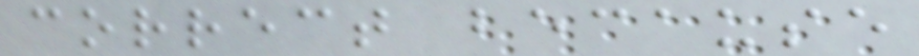correct because
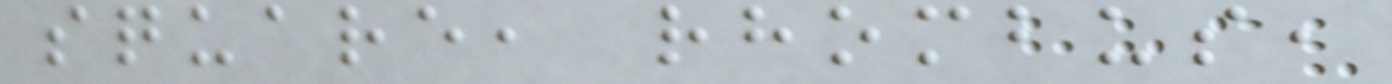square, rhombus,
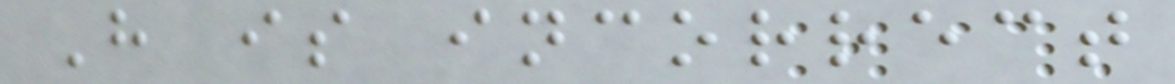H is incorrect
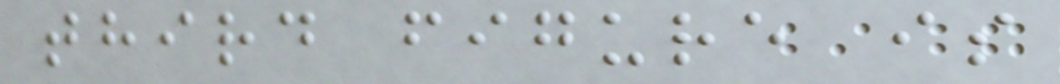third figure is
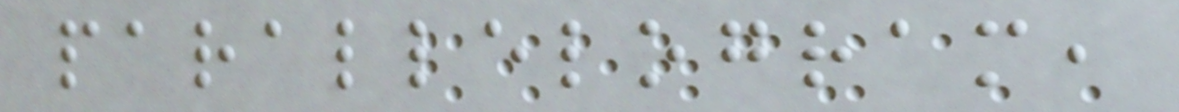parallelogram,
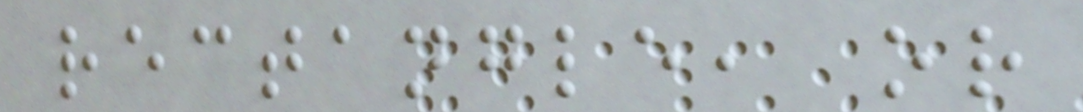rectangle, or
